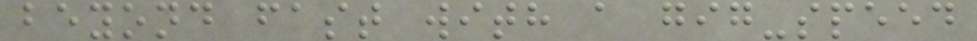beyond fast with a gig-speed
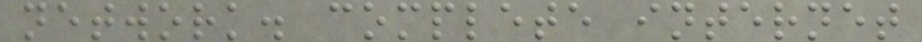network. complete internet
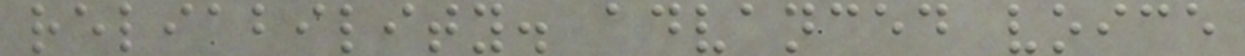reliability. advanced voice
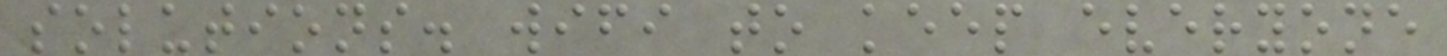solutions. wifi to keep everyone
